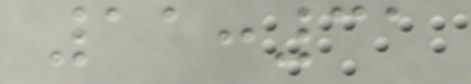11:31
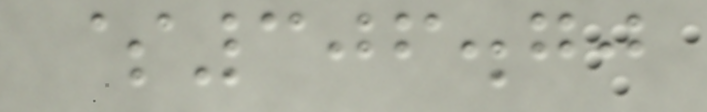$306.70
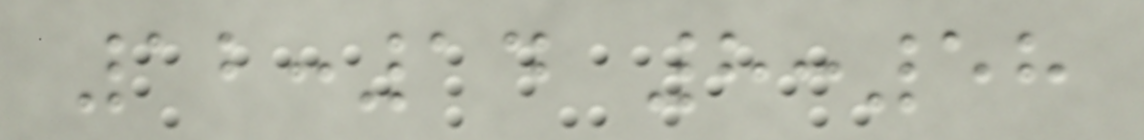12:14 8:58
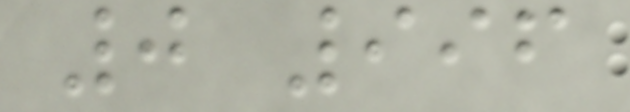0 996
